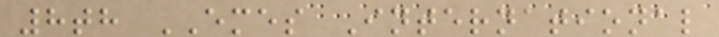8th EMES International
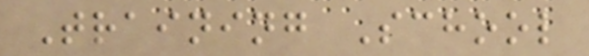Training School
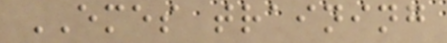EMES training
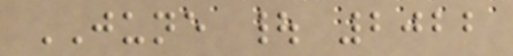JUNE | 2022
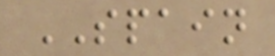SPAIN
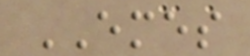EMES
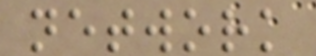network
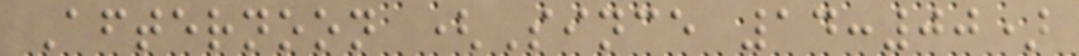Afternoon (Since 14:00)
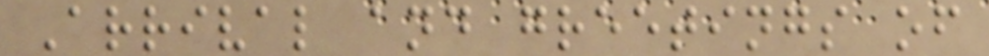Arrival and greetings of
